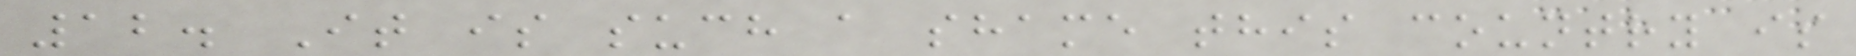12. It is such a shame this country is
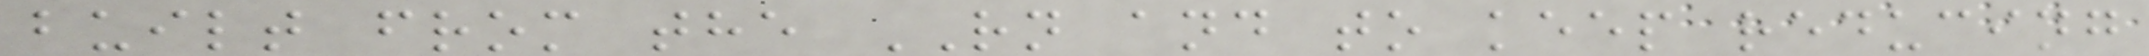built from the RN and to keep reducing
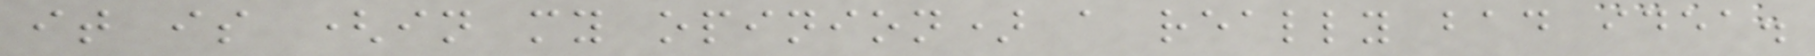it is (in my opinion) a really bad idea.
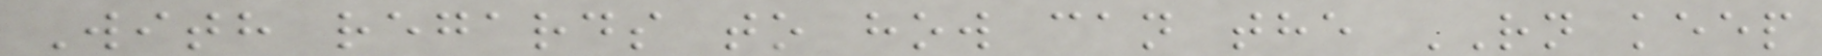With regards to how can the RN keep
